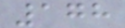178
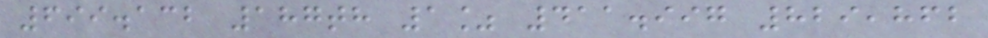699.132 187th 1% 411.997 829,862
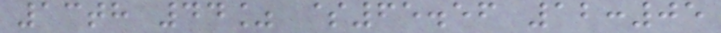13th 44% $65.56 12:05
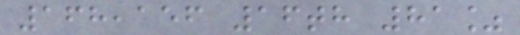168,156 16th 81%
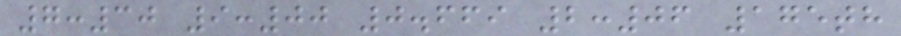7:30 9:00 0.669 2:06 175th
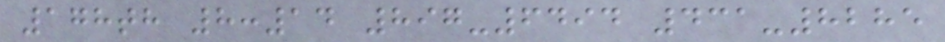178th 8:14 897-6494 431-8285
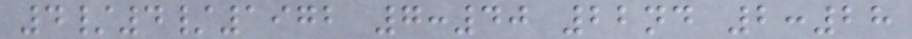4/4/1972 7:40 22nd 2:28
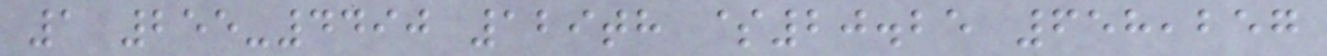1 255-4490 129th $20.25 658,257
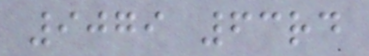9079 63rd
